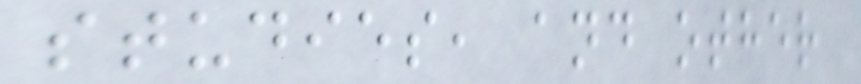studies, and other
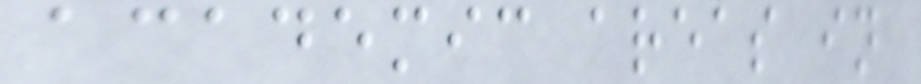academic areas in
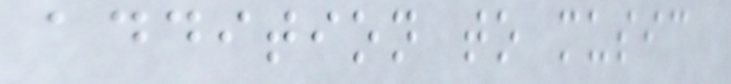addition to music
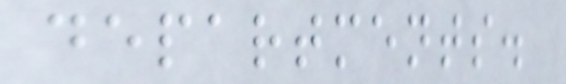departments.
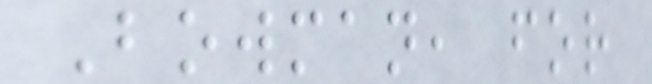Bowman, for
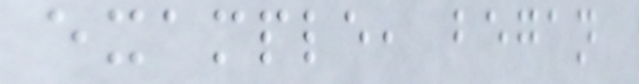example, began
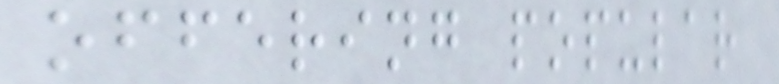offering popular
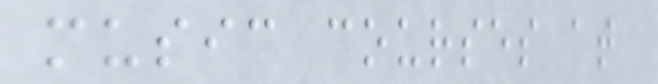music courses at
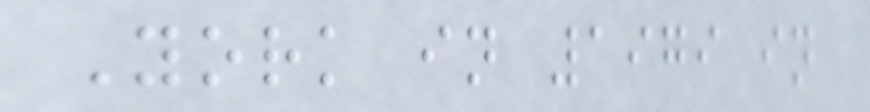York in 1979 in
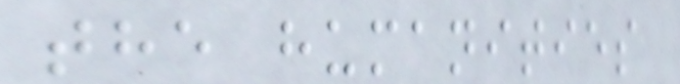the humanities
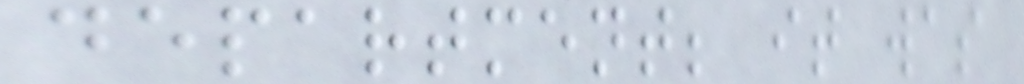department; it was
